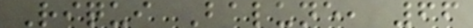Riqui Balune, 66
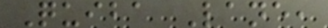Quiba Lane,
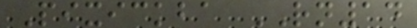Pixickba RN14
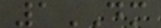1DM
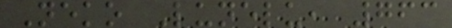Neko Lunelu, 763
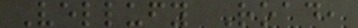Vellufy Road,
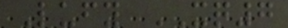Lufy XQ7
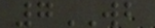7WB
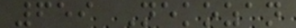659 Nekozan
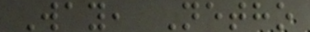Way, Netho
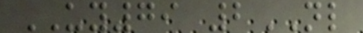UY79 2NL
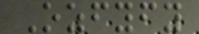Ozfyfy
